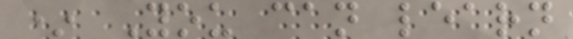* You can learn
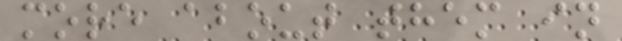more about them in
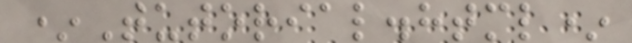*Tutorial.html*
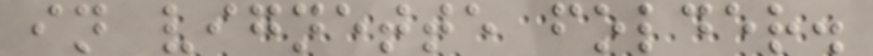in vignette folder.
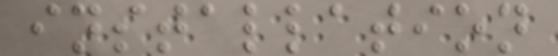installation
